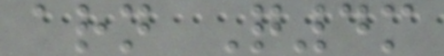arn Q4m
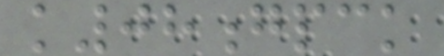k08gpck
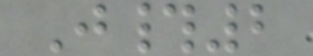J#2
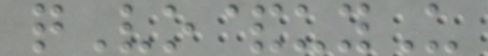qVo&uyU
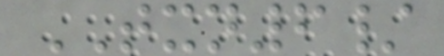TXN6/
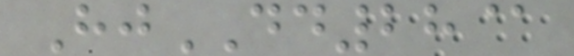HjDD28@
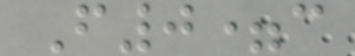F0=c
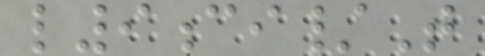l9ci/T
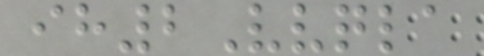ih2Vvqla
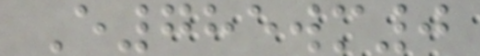E785wm0
